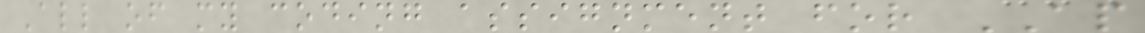All of my coding assignment for AP
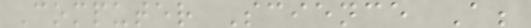Computer Science A;
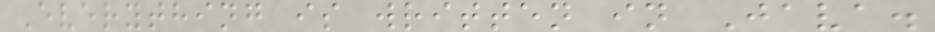Everything is written in Java.
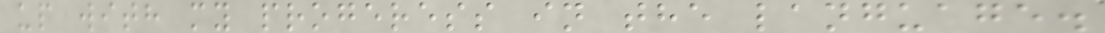up with my progeress in the language.
